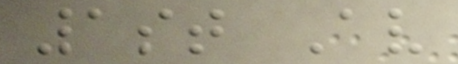1st Av
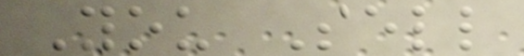You Sell
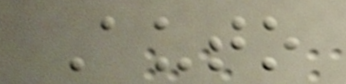Auto
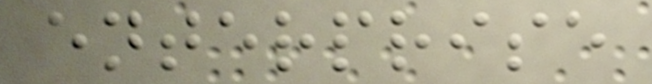enterprise
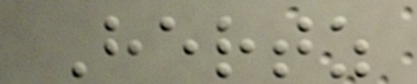Hertz
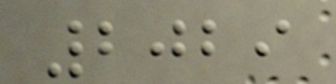2029
